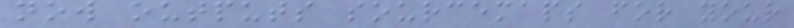now outputs sourcemaps for your
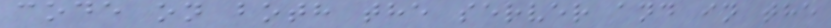code on both the server and in the
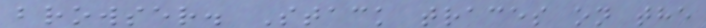browser. Stack traces on the
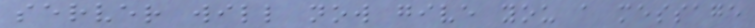server will now give you a message
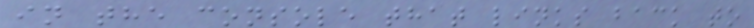in the console that links back to
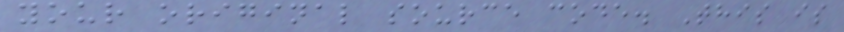your original source code. This is
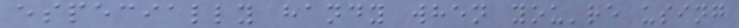especially handy when you're using
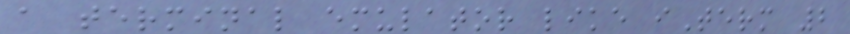a terminal emulator like iTerm 2
